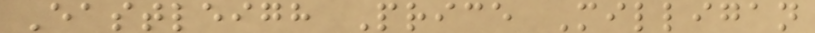Eastleigh Price Milligan
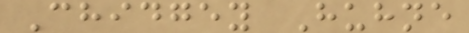Chidgey Huhne
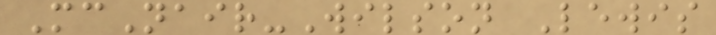McNair-Wilson Lewis
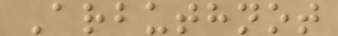Arbuthnot
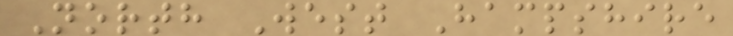North West Hampshire
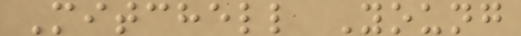Mitchell Young
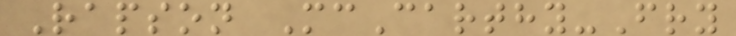Rapson McCarthy-Fry
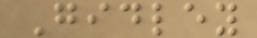Gidley
